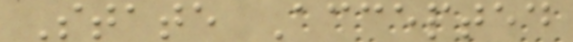State Accepted
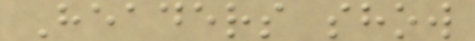Headers show
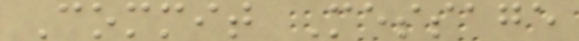Commit Message
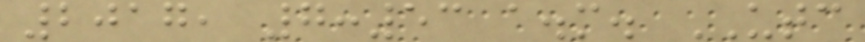2017, 7:53 a.m. UTC
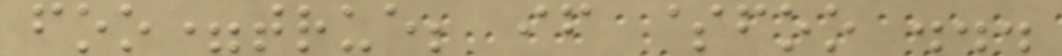foo=true; if $foo ...
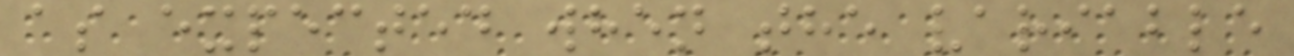as expected when the variable
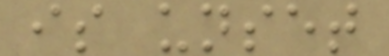is unset
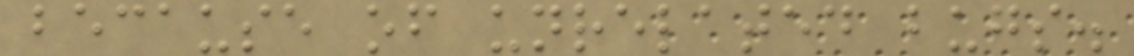because of unrelated bugs.
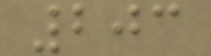203
